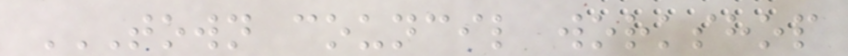TOWN COUNCIL WORKSHOP
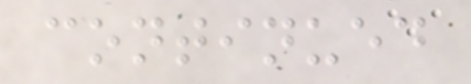continued
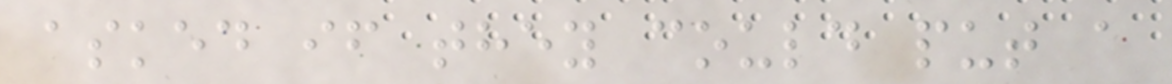asked if they could put a
